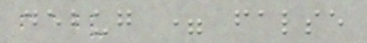debug = false
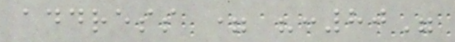address = ":80"
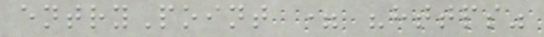entryPoint = "https"
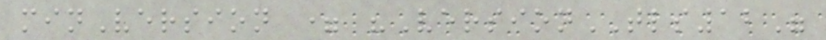minVersion = "VersionTLS12"
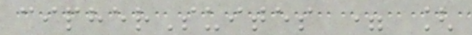cipherSuites = [
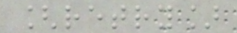[retry]
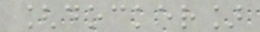[docker]
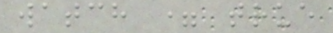watch = true
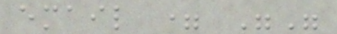email = ""
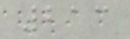213
